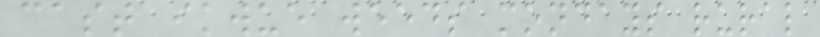cast ikwue weeds mondays rural
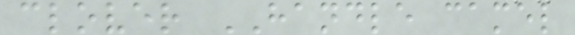clover HANDLE camel
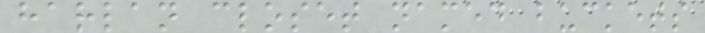harlan closet named buckets
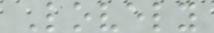Lovely
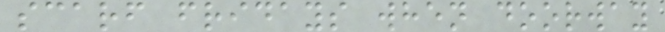scarf fridays when doorway
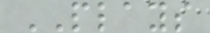PLAYS
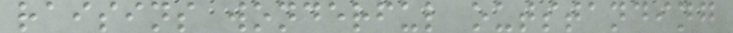raisins wonderful outstanding
